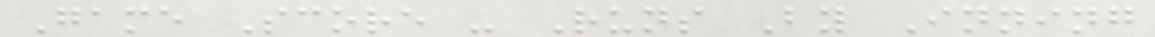Game Score - Runs By Inning
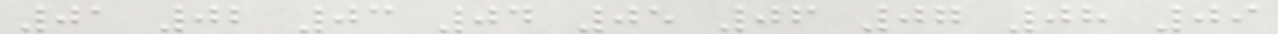01 02 03 04 05 06 07 08 09
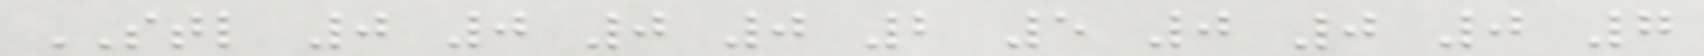STL 0 0 0 0 2 5 0 0 0 7
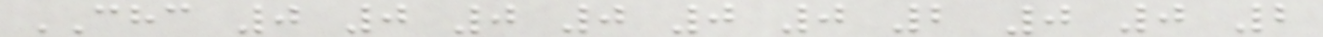CHC 0 0 0 0 0 0 2 0 0 2
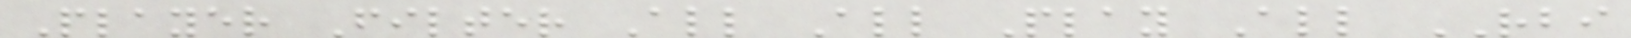Player Filter All All Play All RBI
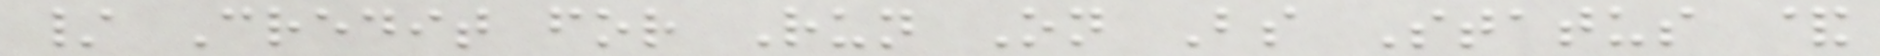/ Credit for Run On Bs Status &
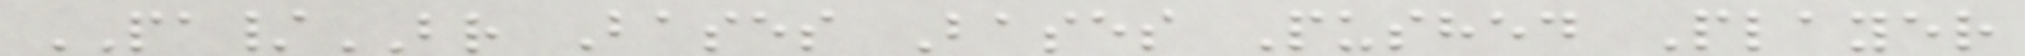PA/BR Bases Bases Pushed Player
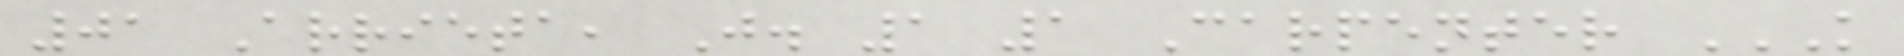01 Arrieta, J. 1 1 Carpenter K
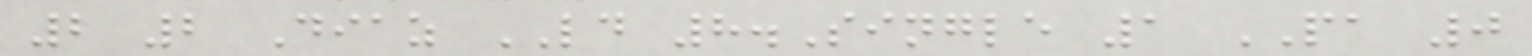2 2 Diaz LD 8.Single 1 PA 0
